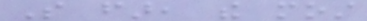So far, the most
